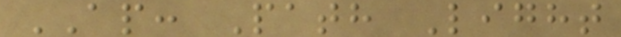AP: Path Light
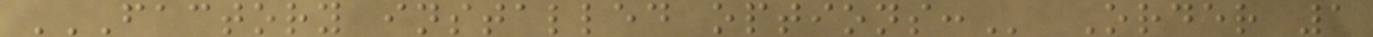FACTORY INSTALLED OPTIONS: Order 1
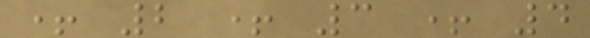+ 2 + 3 + 4
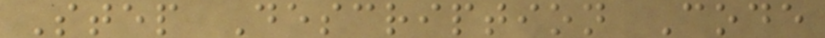Step Description Code
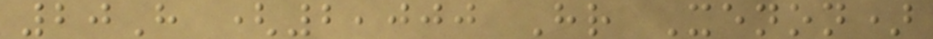20H (2,000 Hr Xenon)
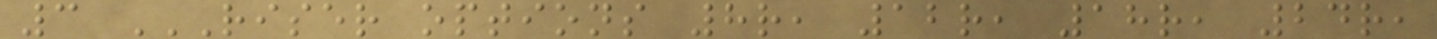3 RISER OPTIONS 8R, 12R, 18R, 24R,
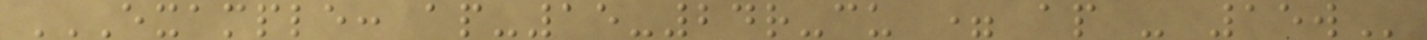EXAMPLE: AP-15-24R-CU = AP - 15W
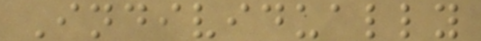Individually
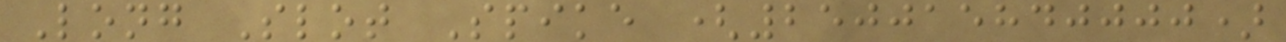Long Slot Spike (250015840000)
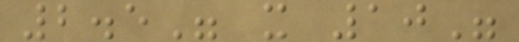2.5" x 10"
